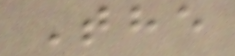The
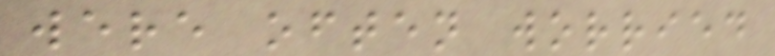were often worried
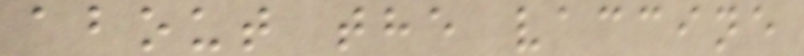about the vaccine
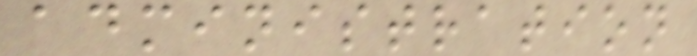administration
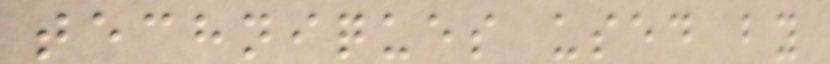techniques used by
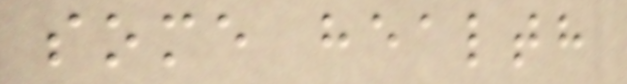some health
